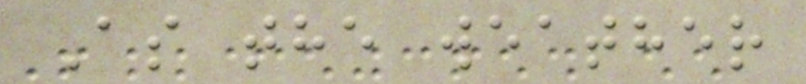As the weather
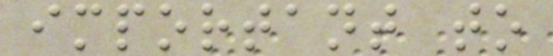important to
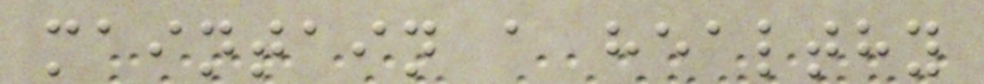maintain a healthy
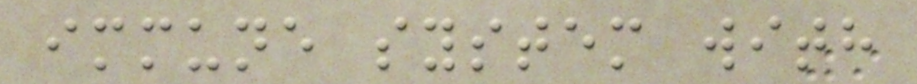immune system with
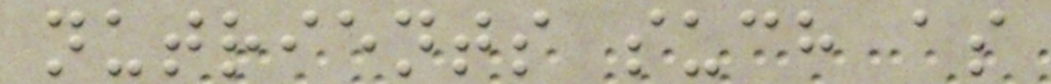nutrients such as
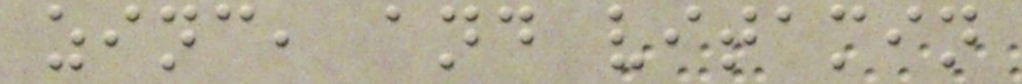zinc, and vitamin
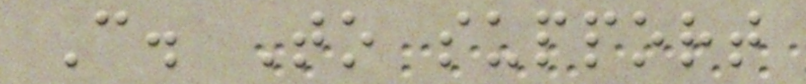C. To support
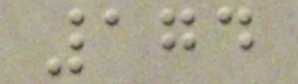174
